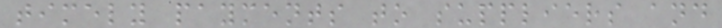timely payments to suppliers and
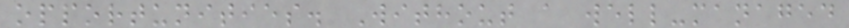opportunities. Without a well-managed
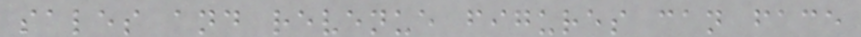sales and revenue figures can face
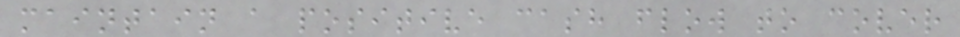maintain a positive cash flow to cover
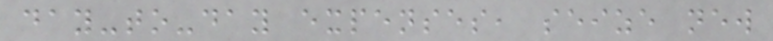day-to-day expenses, seize new
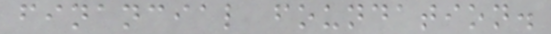financial foundation.
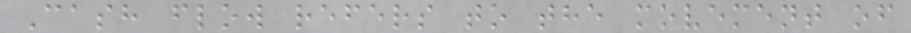Cash flow refers to the movement of
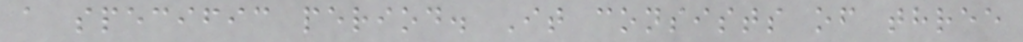a specific period. It consists of three
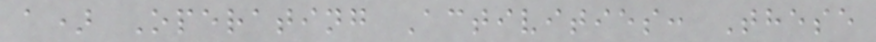a) Operating Activities: These
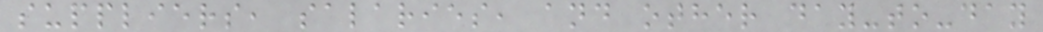suppliers, salaries, and other day-to-day
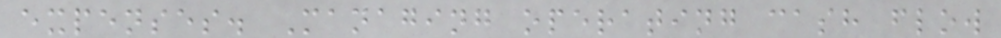expenses. Managing operating cash flow
